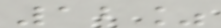12%
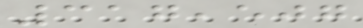317,507
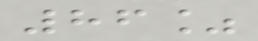86%
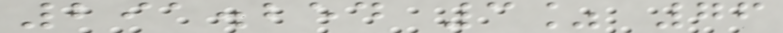291.254 3% 76
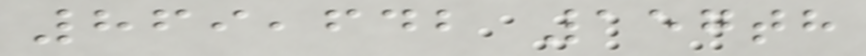869,642 157th
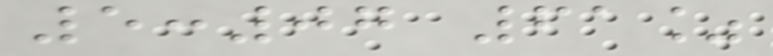5:07 61%
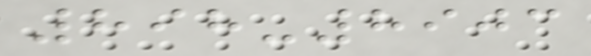898-8903
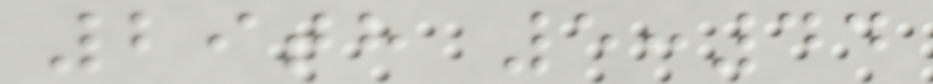29th 5:44
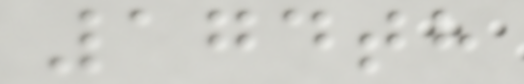174th
